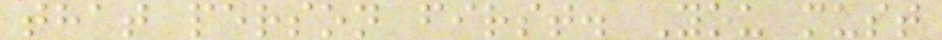that person first. You must
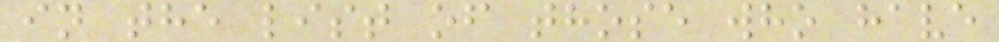in the list of those who have
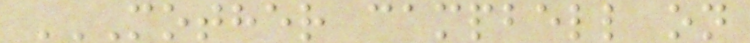MOTHER CAMPBELL ON
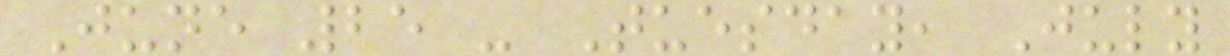June 25 - Tuesday, July
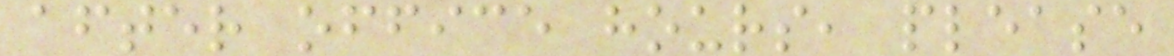after office hours, please
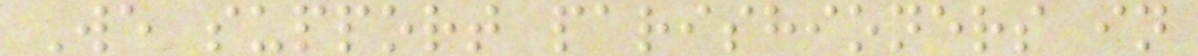We support parishioners in
